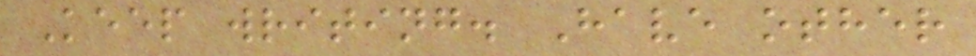Keep writing. Have other
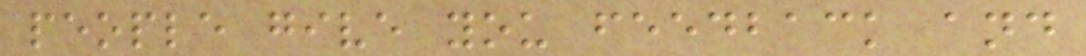people give you feedback and
